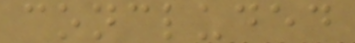concluded
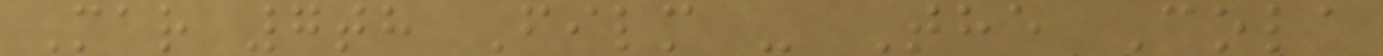Mar 7th Film - The Cola
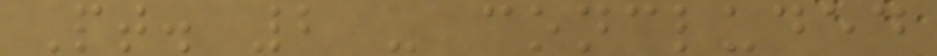Pt. 2 - concluded
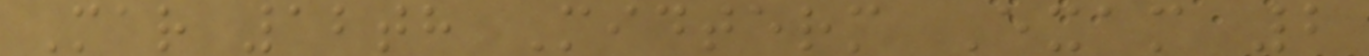Mar 12th Midterm Exam 2
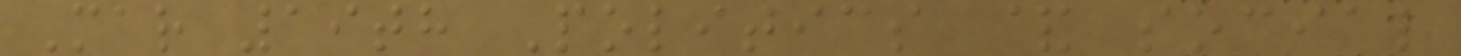Mar 19th Politics & social
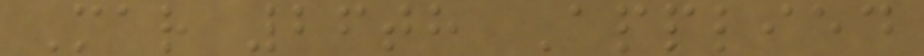Mar 26th Applied
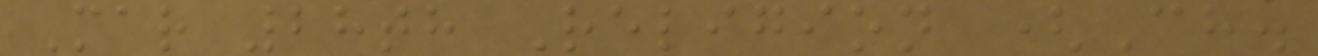Mar 28th Religion (Ch.
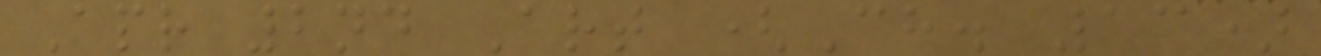Apr 2nd Art (Ch. 13)
